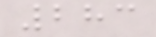283
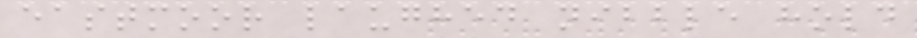eastmoor laughed nibble hold
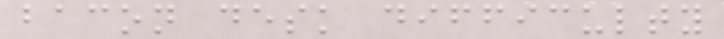bacon desk difficulty
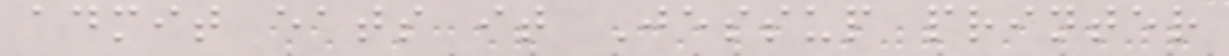admit eats it Jessup printer
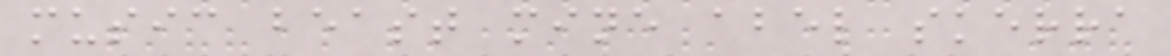music beast mine abel skerra
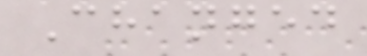Changed
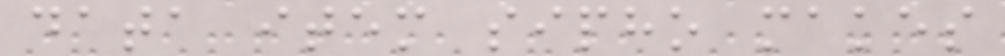data item sipho makes
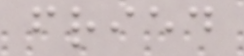fried
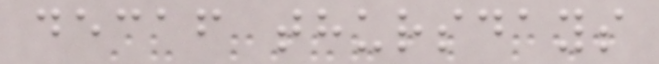decaf thursdays
